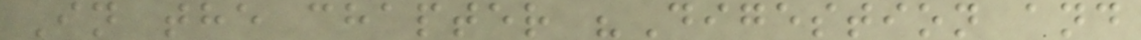In the chapter "Digestion and
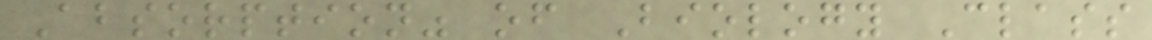Absorption" of Biology Class
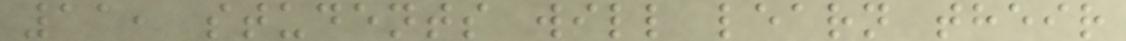11, students will learn their
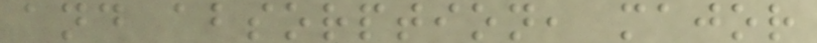and absorption, major
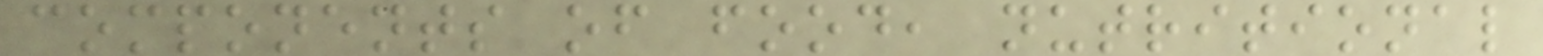components of food, nutritional
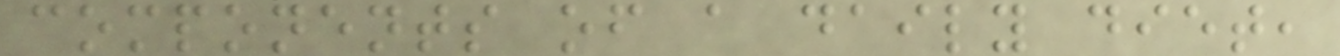components of a daily diet,
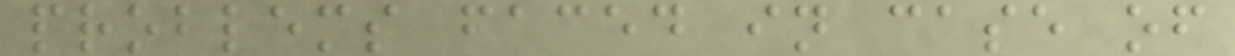problems faced in case of
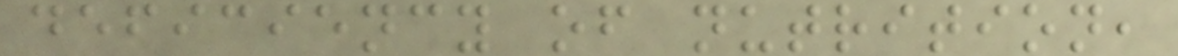deficiency of nutrition,
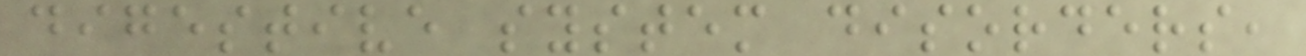digestive system disorders,
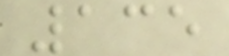135
